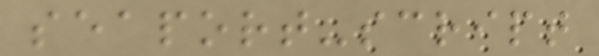seaport-script
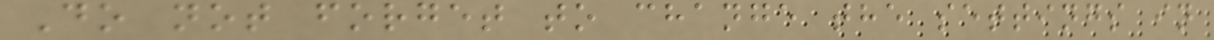Do not forget to change the settings in
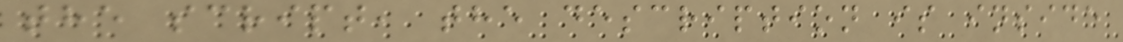the script, the description is inside
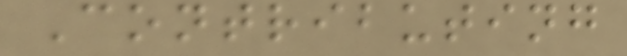Contributing
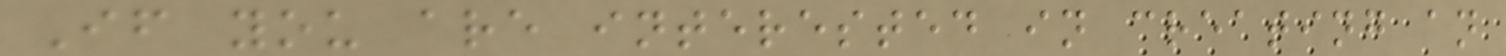If you are interested in creating an
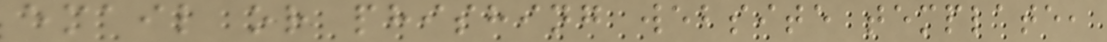email or phishing website template,
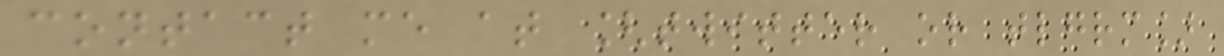contact me at [twitter or tlgrm]
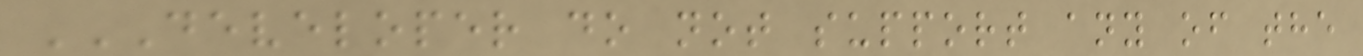DEVELOPER DO NOT SUPPORT ANY OF THE
